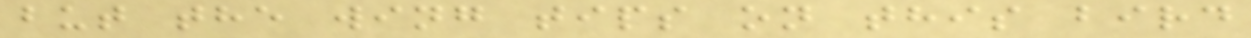but the wing tips on this bird
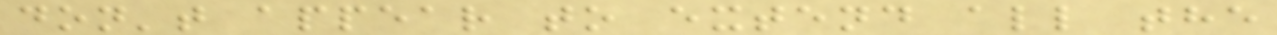don't appear to extend all the
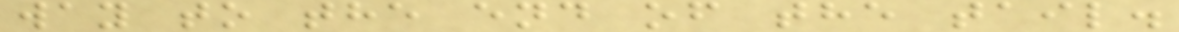way to the end of the tail.
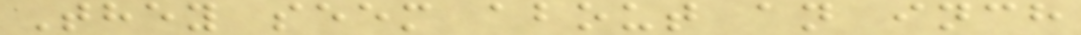They seem about an inch
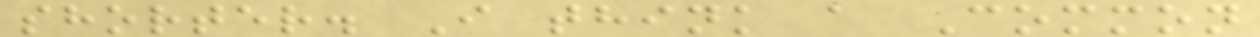shorter. I think a Common
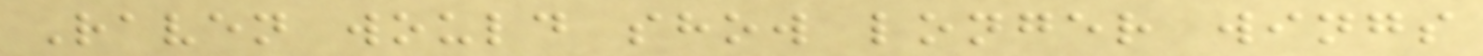Raven would show longer wings
